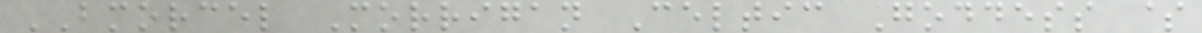BMORCEL Morrigan Celtic Goddess $
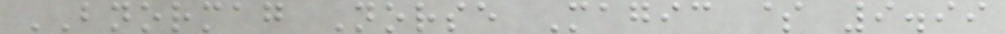BNORMAG Norse Magic $ 9.99
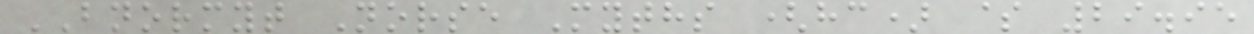BNORMYT Norse Myths (hc) $ 29.95
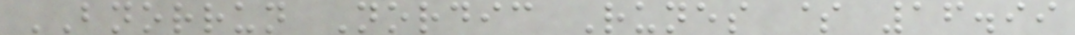BNORRUN Nordic Runes $ 16.99
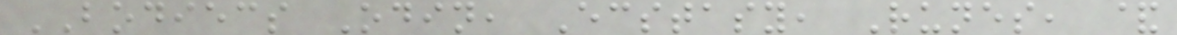BODIECS Odin, Ecstasy, Runes, &
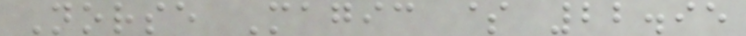Norse Magic $ 22.95
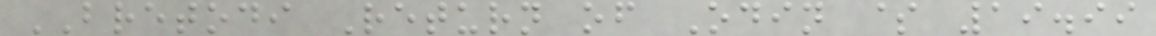BRETODI Return of Odin $ 19.99
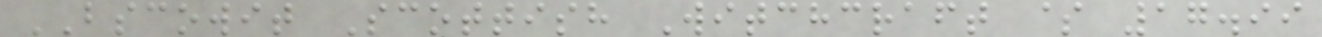BSCOWIT Scottish Witchcraft $ 17.99
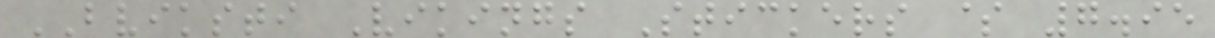BVIKSTI Vikings Stickers $ 7.95
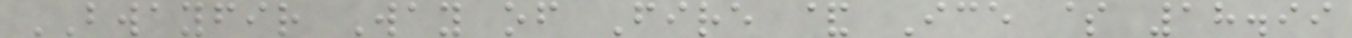BWAYFIR Way of Fire & Ice $ 18.99
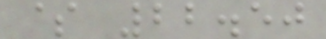$ 22.50
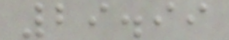29.99
